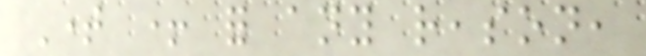Time + for any reason,
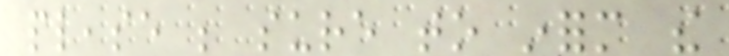please be sure to inform the
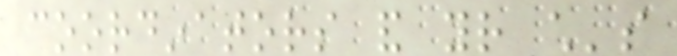coordinators and your child's
